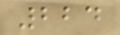224
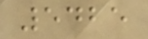5425
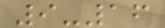9-16
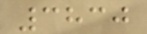3830
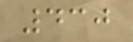430
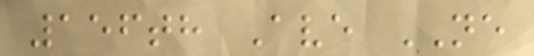156th Ave NE
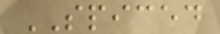SPICED
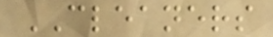CLEANERS
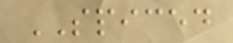SPICED
